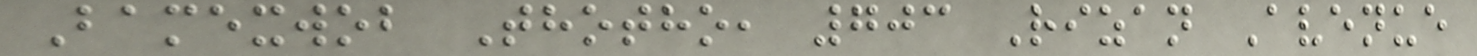Bamexwob Thotho, 703 Rizan Avenue
